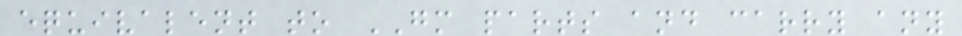equivalent to GM parts and carry any
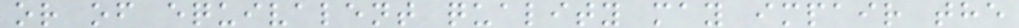or of equivalent quality may impair the
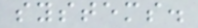systems.
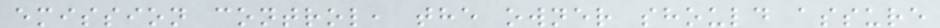emission control, the owner should assure
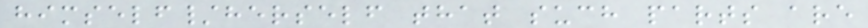himself/herself that such parts are
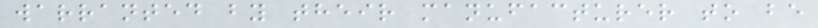warranted by their manufacturer to be
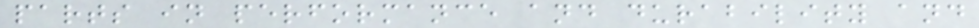parts in performance and durability and
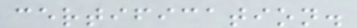certification.
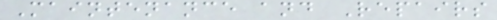Maintenance and Repairs
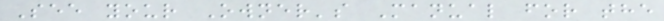See your Owner's Manual for the
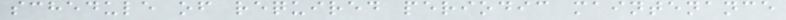schedule of required periodic maintenance
